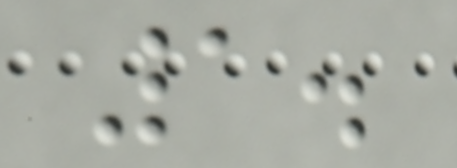1.
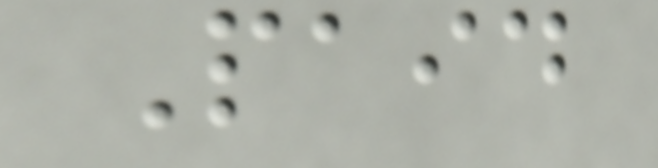Paid
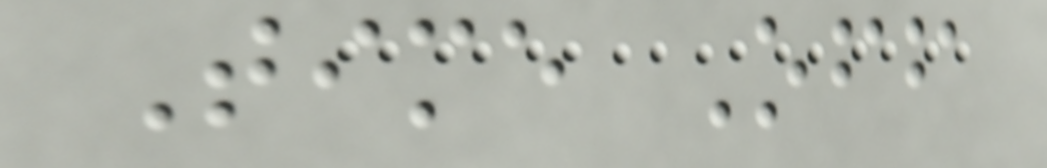Time Off
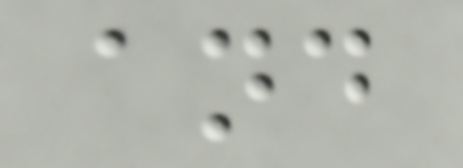and
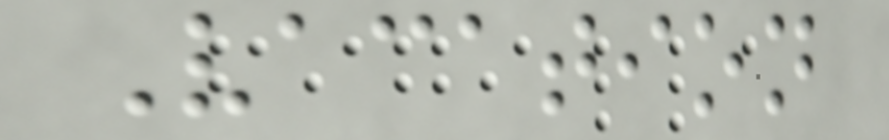Vacation
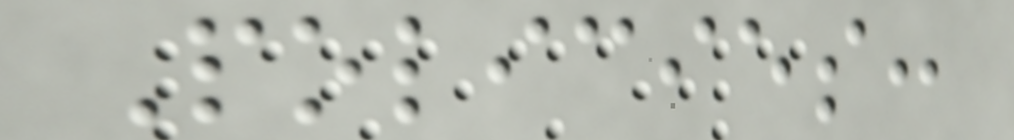Policies:
